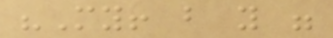"My! but you were
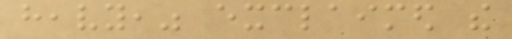heavy," exclaimed the
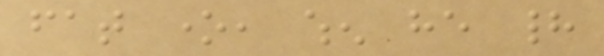fat one, when he had
